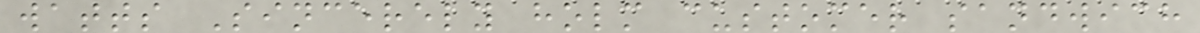watts Sincerely holm customer sandwich
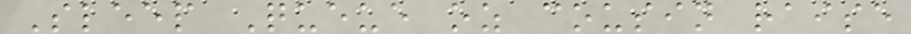Sleep Queue oz cousin raise
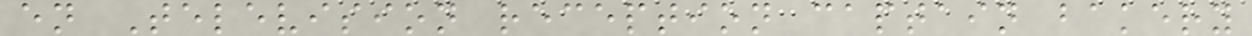en Television reception captain bakery
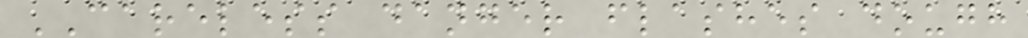CARELESS danger flashes dough
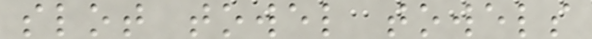slot towel towels
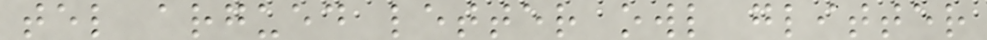tel argued letter owl glitter
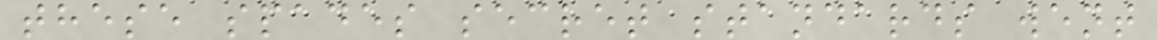these spades secret standards went
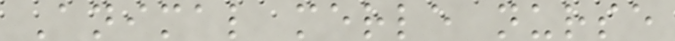Animal merle nurse
